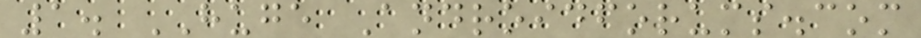1. HUGE Androidforums.com
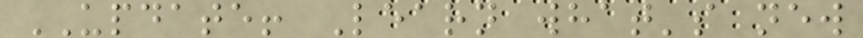UPDATE! Learn what's new
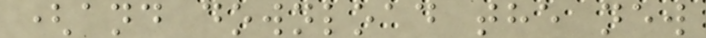(and download the new
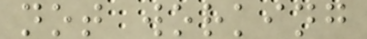not working
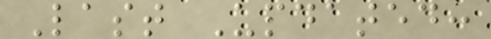Last Updated:
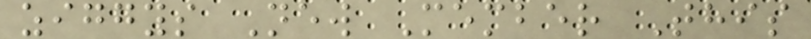ziggys New Member This
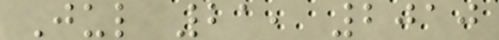Jul 21, 2010
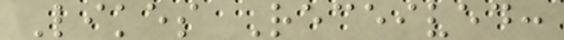Likes Received:
